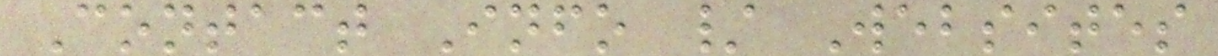Contact Info / Websites
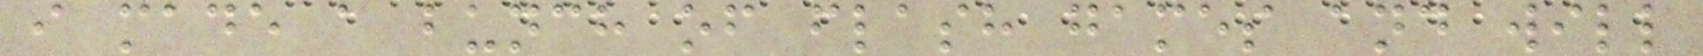i made a bunch of flash games and will
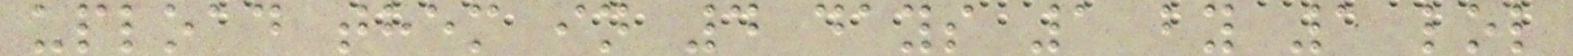upload them in 4 days 1 by 1 lol
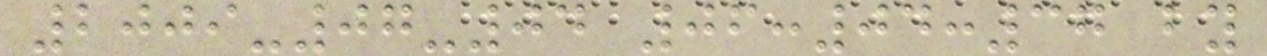2009-07-04 06:04:37 by
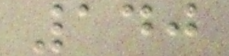140
